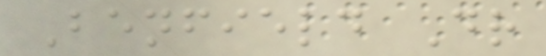Benfield Dr
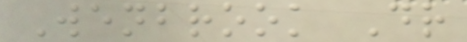Wenbrook Dr
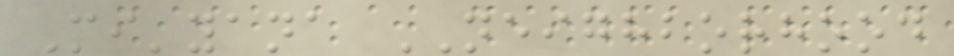Mi'yana NEIGHBORHOOD
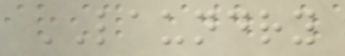LAUNDRY
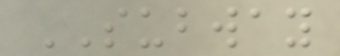SUBWAY
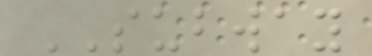SUBWAY
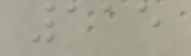115
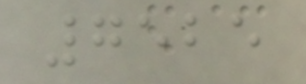7525
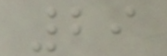29
